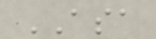ASA
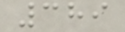389
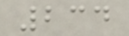234
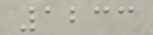1233
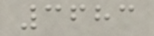3683
